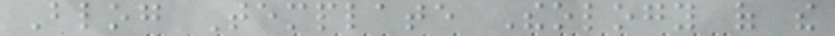Blog Template Theology of the
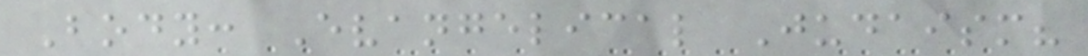Body: Evangelical Judaism?
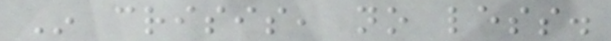In crisis, no less.
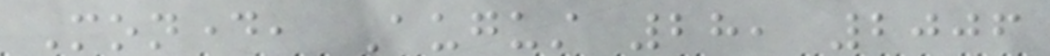Monday, August 28, 2006
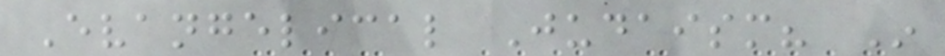Evangelical Judaism? In
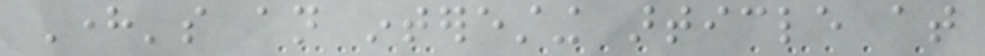Here's an interesting article at
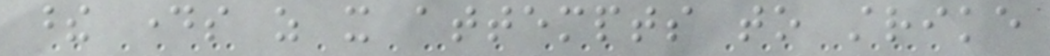these days as it attempts to strike
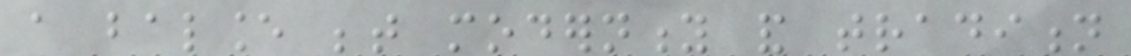a balance between modernity and tradition
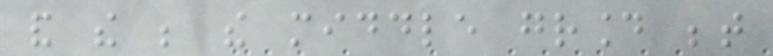and the be the middle ground between
